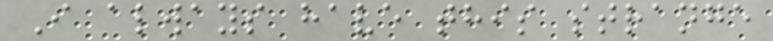I always have this strange
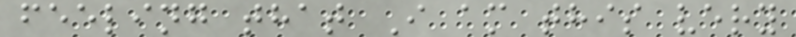feeling that I am this very
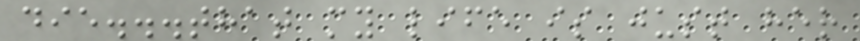die...that my life is just her
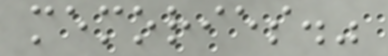memories."
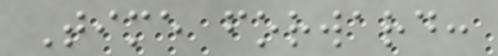Time forward:
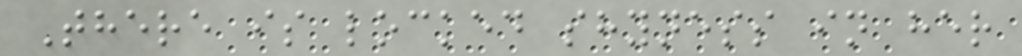There is locked shyness in her
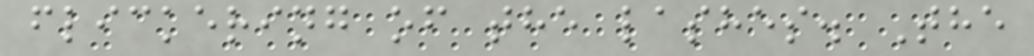flickering of the lashes. The
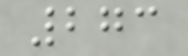273
